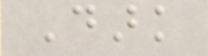Dark
